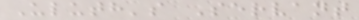Uluth's Servant
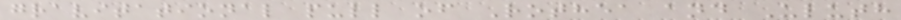gravitational pull of Rothea and Uluth
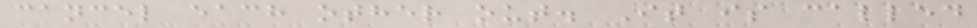cancel each other out. It is called
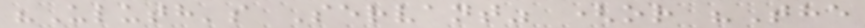"Uluth's Servant" (or "The
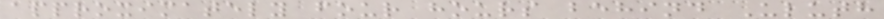approximately four hours behind Uluth
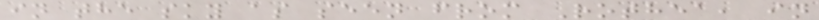in the sky as seen from Rothea, in
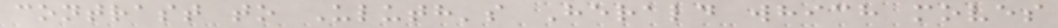contrast to Uluth's Herald which moves
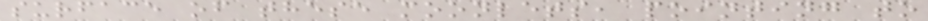surface of these moonlets, pointing to
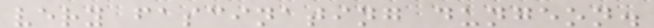very fascinating dungeon.
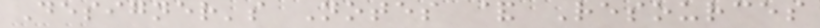Designer's Notes & Resources
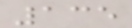135
